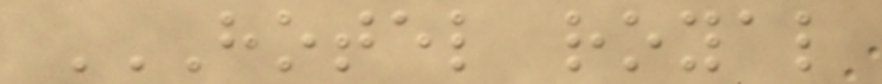HOTEL ROYAL
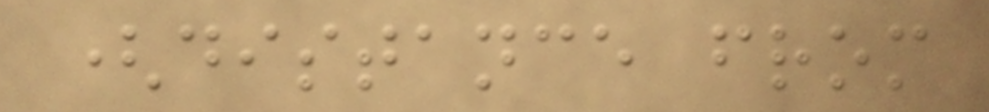(distance from
